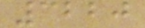3220
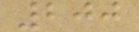200
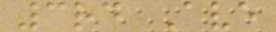3rd Ave
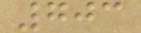703
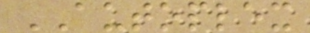AUTOPLEX
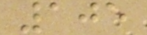105
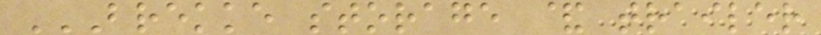BREKKE STORAGE & TRAILER
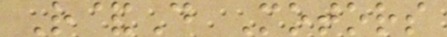R&D Motors
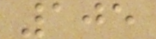105
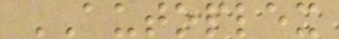AUTOPLEX
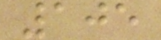105
